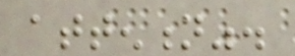attention".
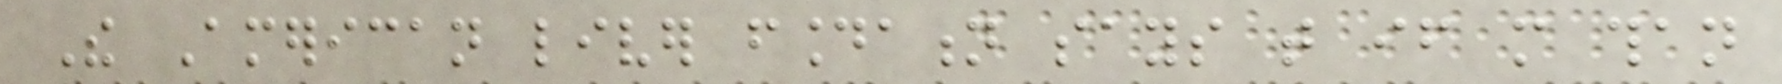The American liver foundation says that if more than
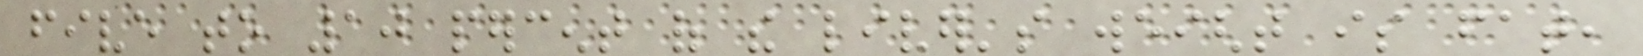five to 10 percent of the liver's weight is fat,
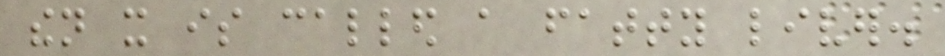then it is called a fatty liver.
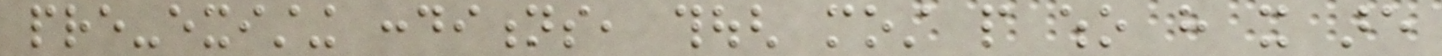pre-existing conditions, though most people who have it are
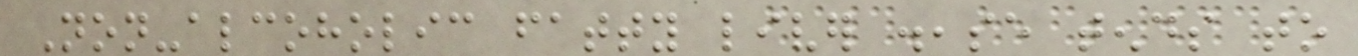Non-alcoholic fatty liver disease tends to
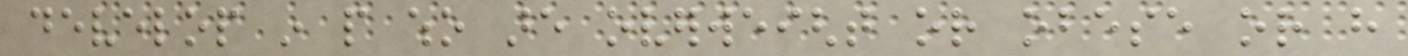develop in people who are overweight or obese or have
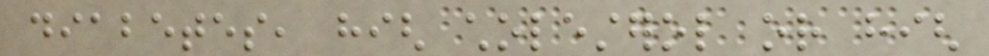diabetes, high cholesterol or high
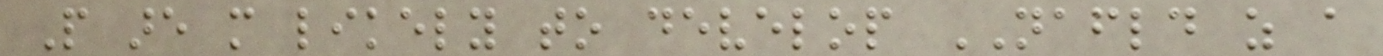People are more likely to develop NAFLD as a
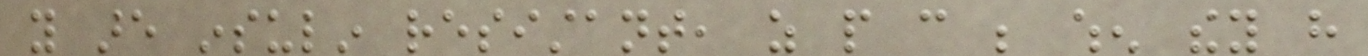you are insulin resistant, as people can be when they have
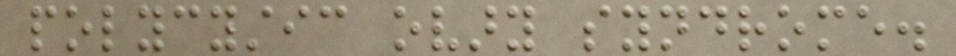polycystic ovary syndrome.
